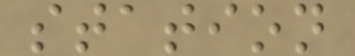station
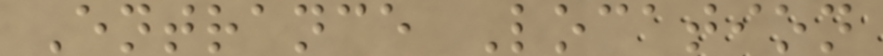Entrance Location
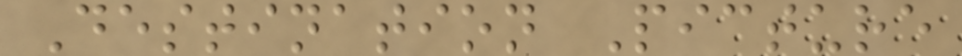Destination Picture
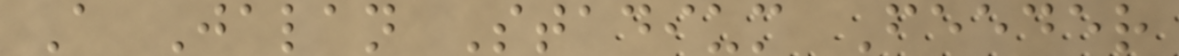A Jalan Stadium Feeder
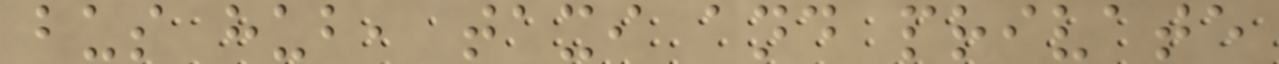bus hub, taxi and private
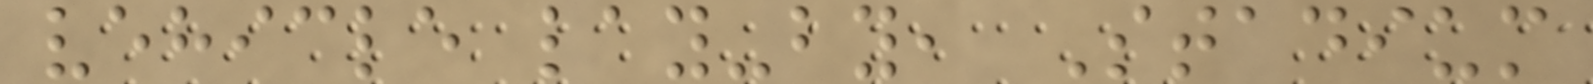vehicle lay-by, Stadium
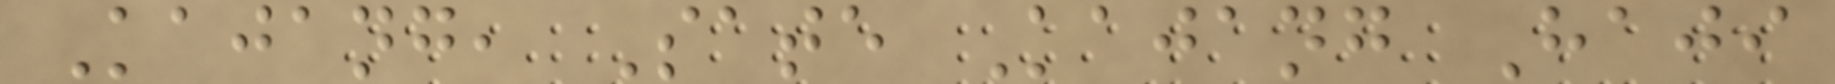Kajang, Sate Kajang Haji
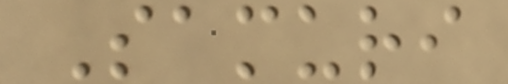Samuri
